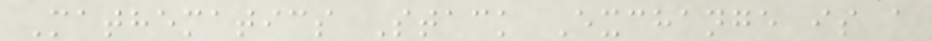Mathematics Stack Exchange is a
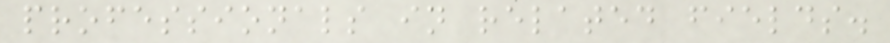professionals in related fields.
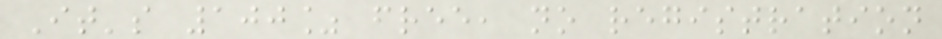It's 100% free, no registration
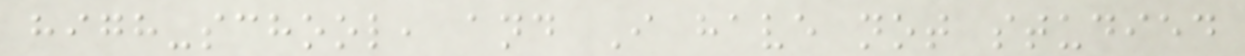high-school, and I have not studied
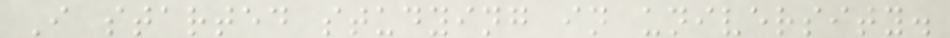I started studying in university.
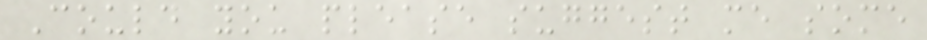Could you please suggest me some
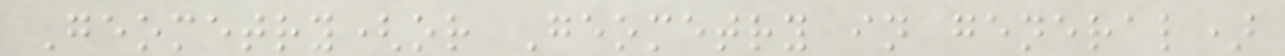Geometry(or Geometry in general)
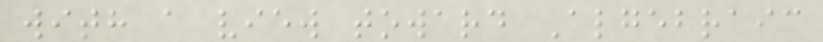with a view toward Algebraic
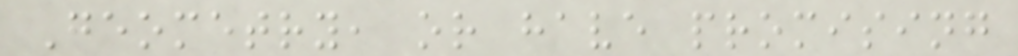Geometry, or have promising
